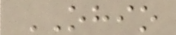OHIO
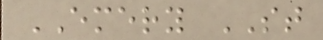EMERY ST
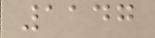1147
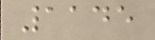1145
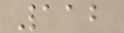112
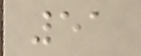51
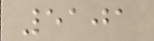5101
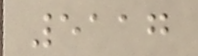5117
